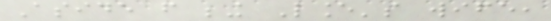Aside from being Lance's wife,
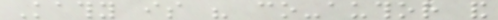Kathy is his co-author and
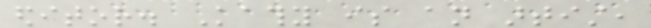editor. Kathy is an artist,
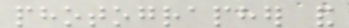photographer and
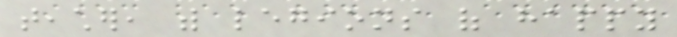teacher, with legions of happy
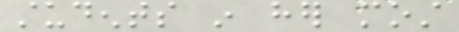students in her most
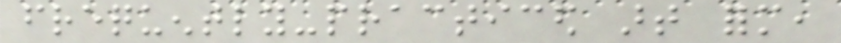frequently-practiced art form,
